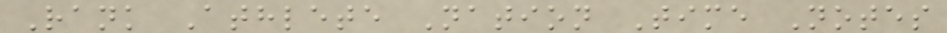Rank Athlete Nation Time Notes
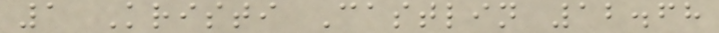1 Kristi Castlin 12.68
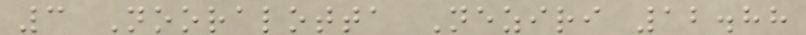3 Nooralotta Neziri 12.88
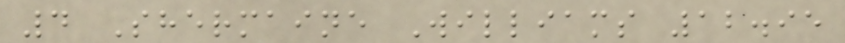4 Shermaine Williams 12.95
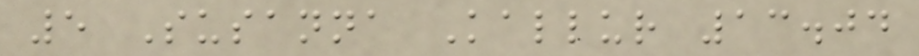5 Susanna Kallur 13.04
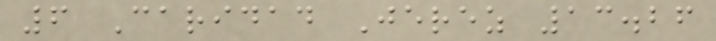6 Caridad Jerez 13.26
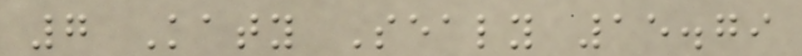7 Katy Sealy 15.79
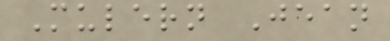Mulern Jean
